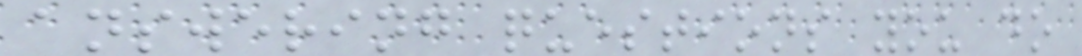answering questions you do
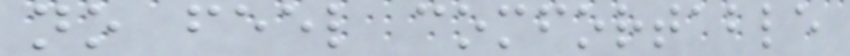no feel comfortable
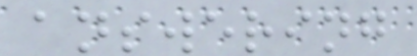answering
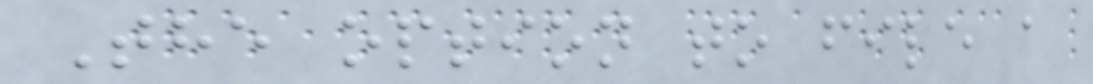The option to file a
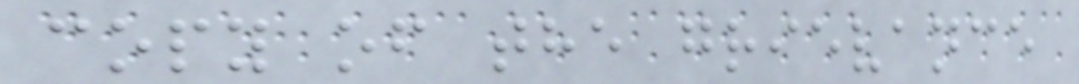copy of the grievance
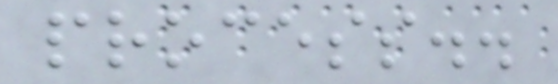process..
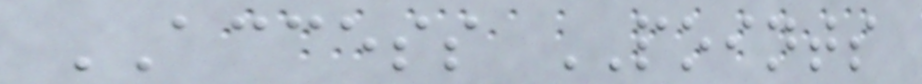ACCESS POINTS
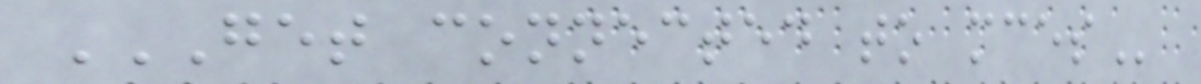GET CONNECTED TO MCES
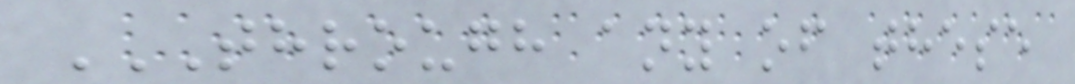THROUGH ANY OF THESE
